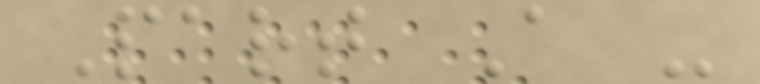Part A -
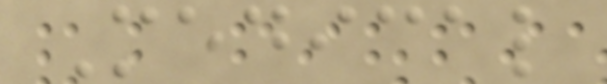Medical
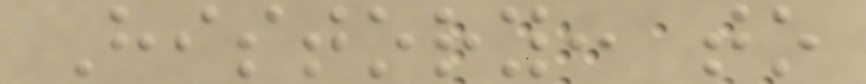History: to
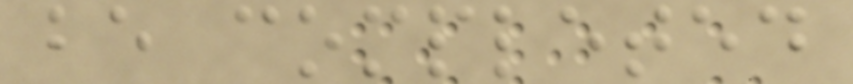be completed
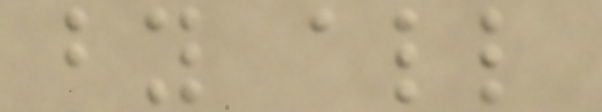by all
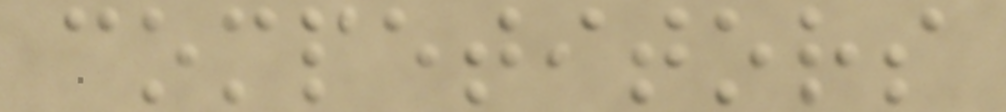competitors
